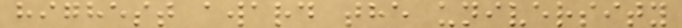highest award the university
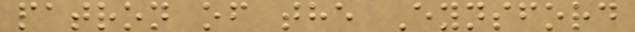patron of the Eynsford
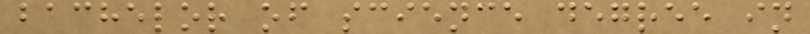bachelor of science degree in
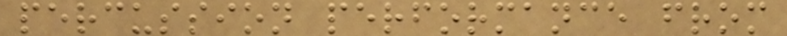percussion performance from
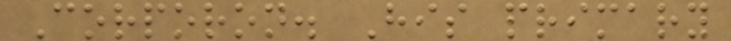Corporon. His primary
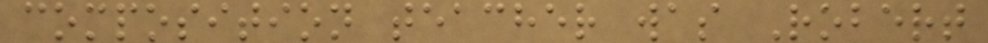composition teacher was Robert
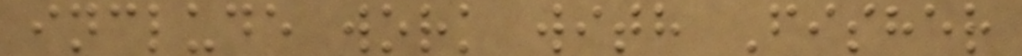include work with Fisher
